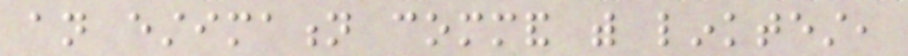an estimation command with linktest,
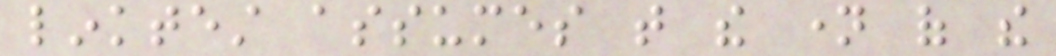linktest assumes that the name of the
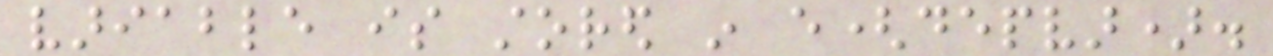variable is stored in e(depvar).
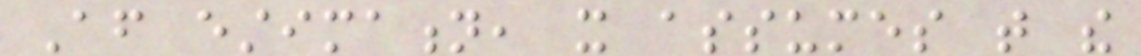After estimation, it assumes that the
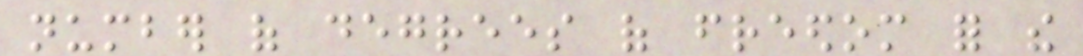number of degrees of freedom for the
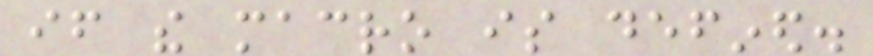if the macro is defined.
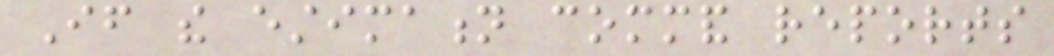If the estimation command reports
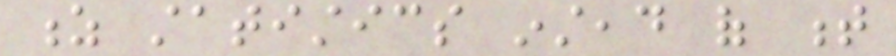z statistics instead of t
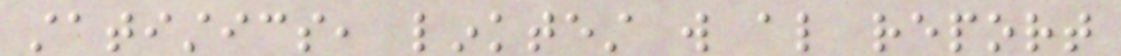statistics, linktest will also report
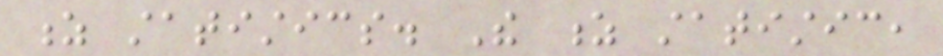z statistics. The z statistic,
